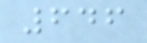646
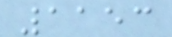1153
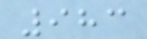983
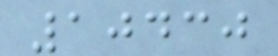10430
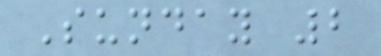Sunday 2
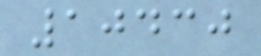10430
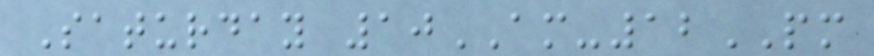Saturday 10AM-12PM
